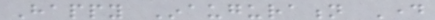Happy Inauguration Day
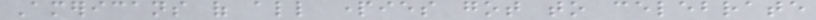Americans of all parties got to celebrate
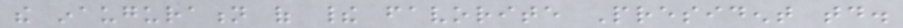the inauguration of their favorite President today.
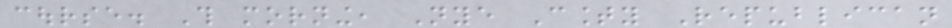course. This morning, Nye County Republican
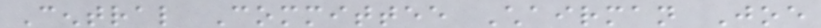Central Committee Chairman Joe
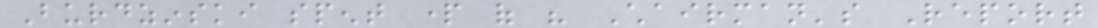Burdzinski spent part of his Chairman's Report
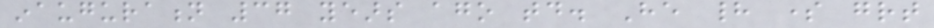inauguration 37 years ago today. He had some great
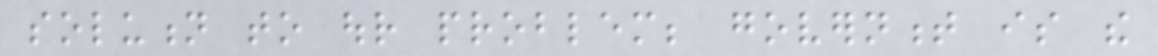solution to our problem; government is the
